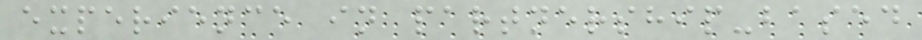experience in partnership-based
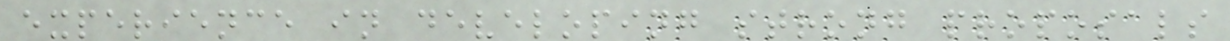experience in developing strong proposals
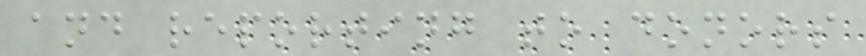and reporting to donors
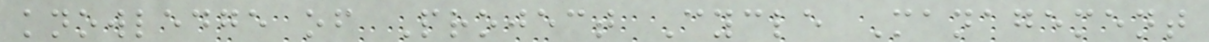knowledge of Project Cycle Management
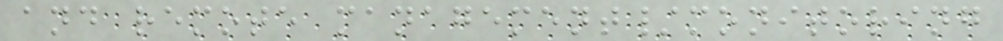and remote management/monitoring
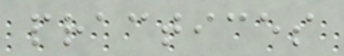practices
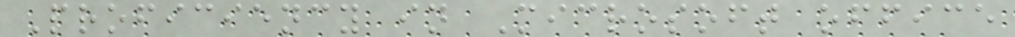Proficiency in Microsoft office
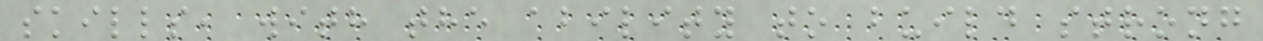skills, with the ability to build strong
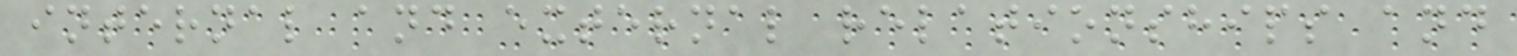internal and external relationships and
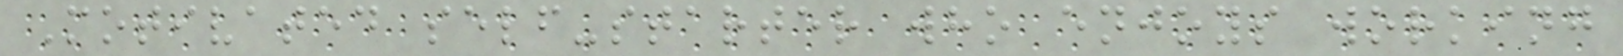Motivated self-starter who enjoys working
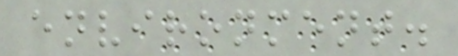environment.
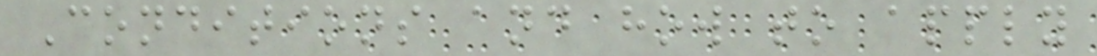Conditions and how to apply
